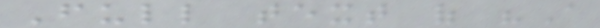Full text of "A
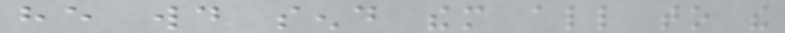he would send them all to the
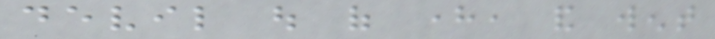devil out of here, and went
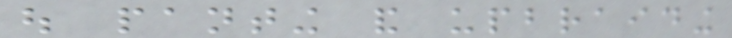out panting and upbraiding
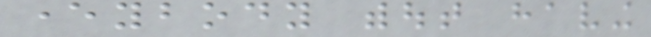everybody without having
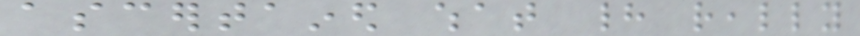ascertained what had really
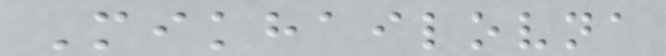Mikhailovna
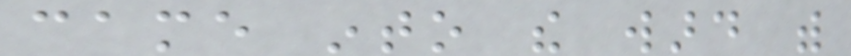came into the ward with
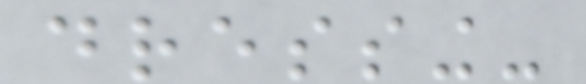dressing-
